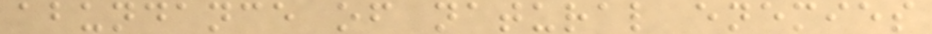abundance of natural enemies
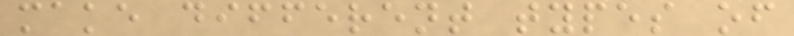make different types of
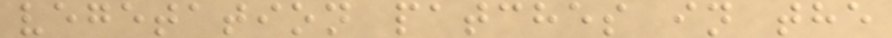vegetation patches in the
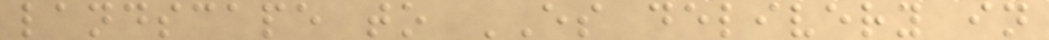landscape to ES delivery in
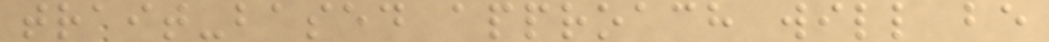trait-based approach will be
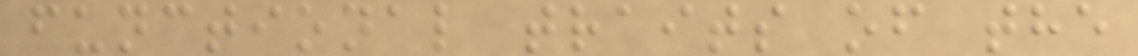functional traits of the
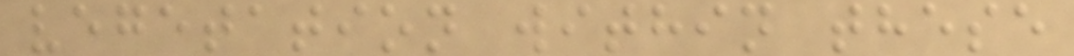vegetation within these
